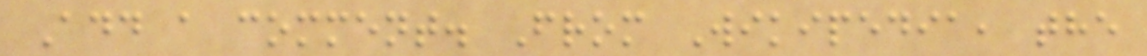Add a comment. From Wikipedia, the
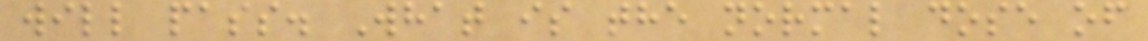will pass. What is the normal dose of
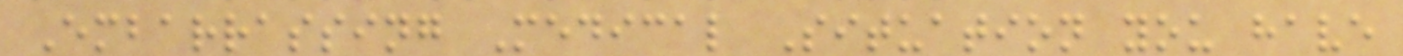Embarrassing Medical Situation you have
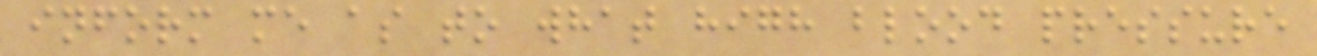inform me as to what high blood pressure
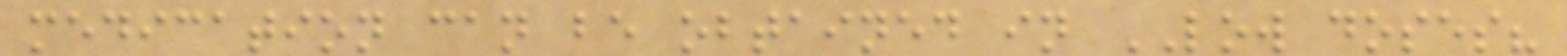medication can be obtained in LOW doses?
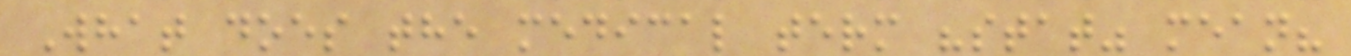What does the medical term "stat" mean?
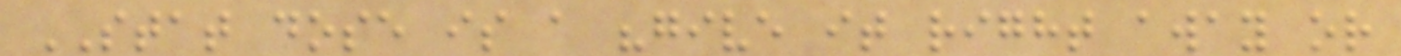STAT dose is a "give it right away or
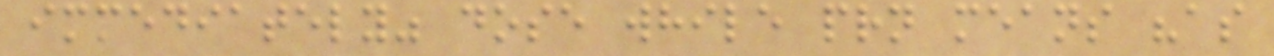immediately" dose while prn means "as
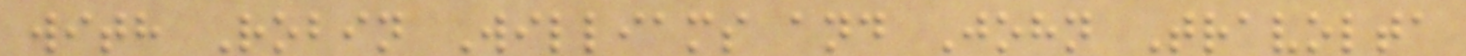with Robin Williams and John Travolta
